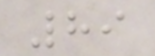89
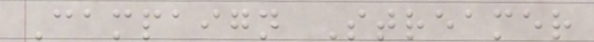Campaign Streamer
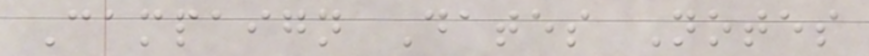Campaign Dates Notes
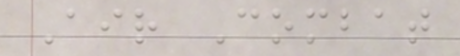Air Combat
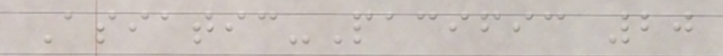Asiatic-Pacific 20
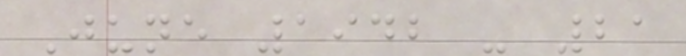June 1942 - 21
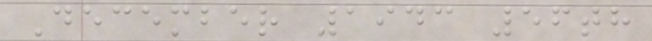December 1943 56th
